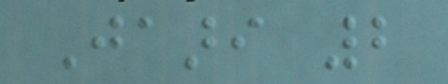Jaari 2
